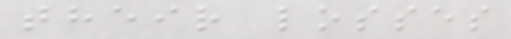their losses
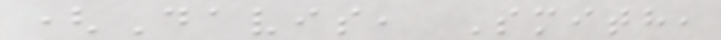(Davis, Smith,
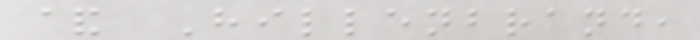& Hillenbrand,
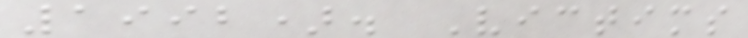1992). Victims
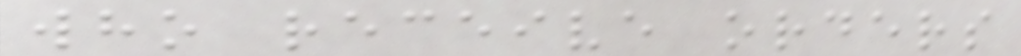who receive orders
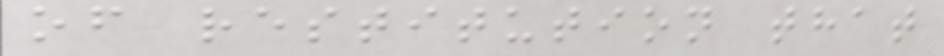of restitution that
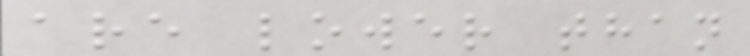are lower than
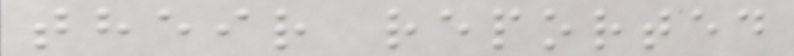their reported
